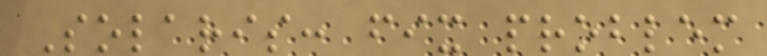Solaris: fix problem
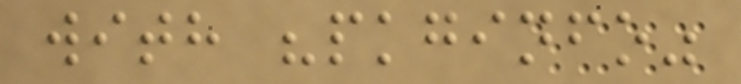with "pkginfo"
